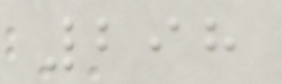298
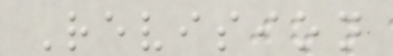Revision
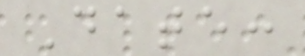Date:
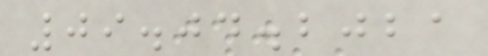09.04.2021
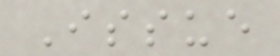Issue
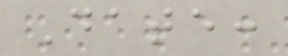Date:
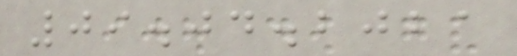09.04.2021
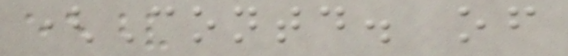(Contd. of
